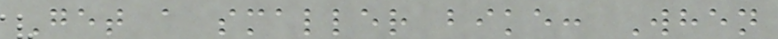Get a smaller bike: When
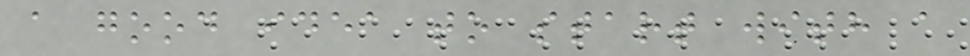a good idea to start with a
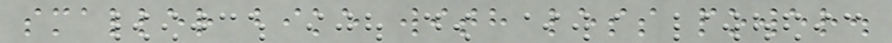smaller bike with less power.
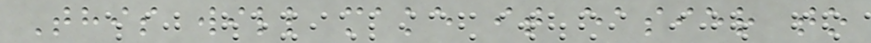This will make it easier to
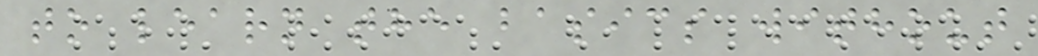to learn the basics without
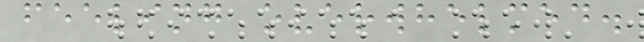feeling overwhelmed.
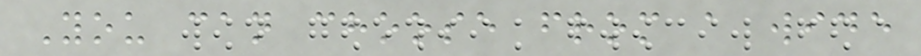You can choose from a wide
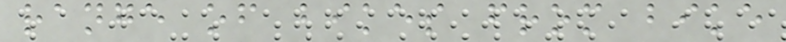range of bikes from bike
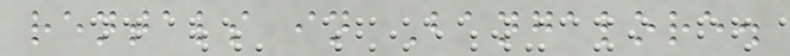rentals in Bangalore.
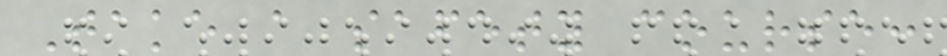Take a safety course:
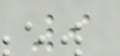9
